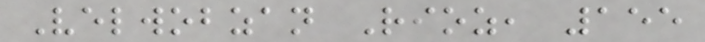Velwobzan Rioz, 155
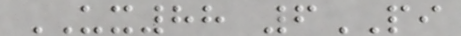UX88 6PI
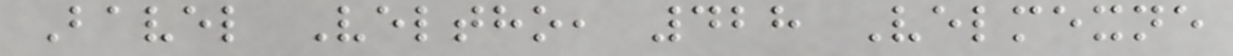Bavel Veltho, 428 Velmexne
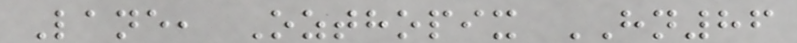Lane, Ozthopix HN86
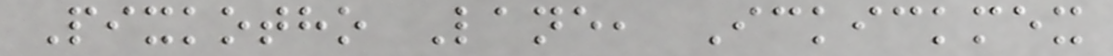Pixkotho Lane, Ickickmex
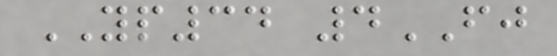YP34 4FJ
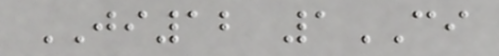JI12 1CI
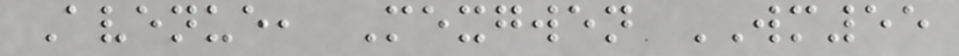Avenue, Mexgwen WM55
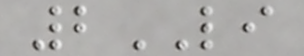2LI
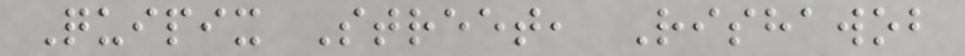Quipix Street, Rishawob
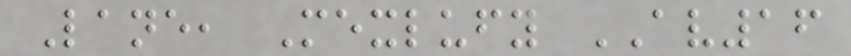Lane, Mexlufy AV16
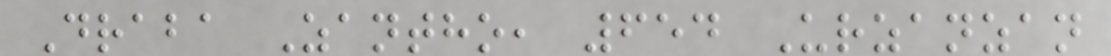Draba Zantho, 654 Urzanzan
